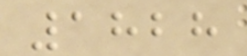1828
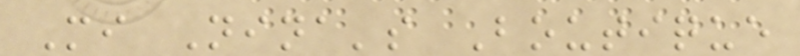Mi Nina's Boutique
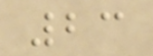23
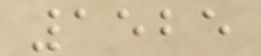1525
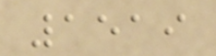1519
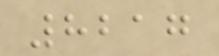8217
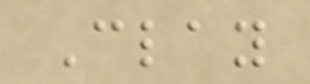Clay
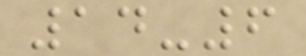14-6
